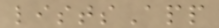listsApp
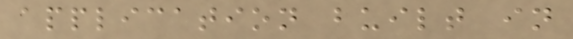application built in
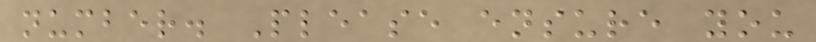number. Please ensure you
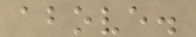above.
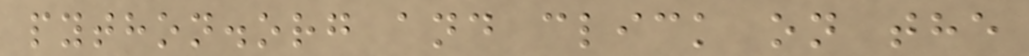python.org and click on the
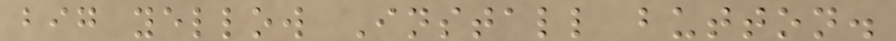big yellow Install button.
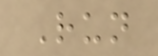Run
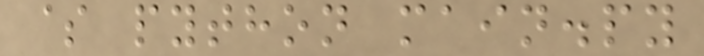$ python main.py
